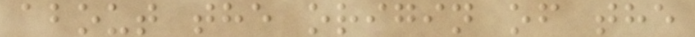about the origin of the
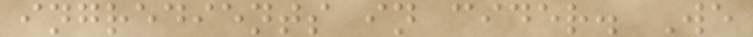ingredients in cider. We
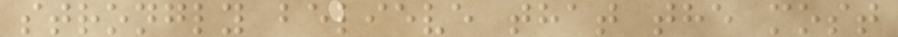strongly believe that the most
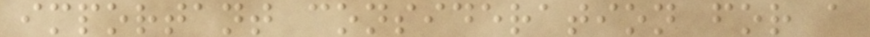important consideration for a
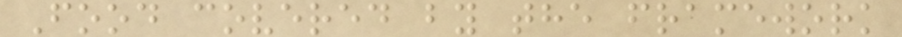Food covered by the framework
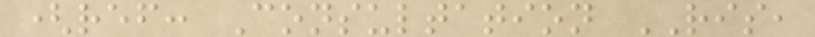(ref: Consultation RIS,
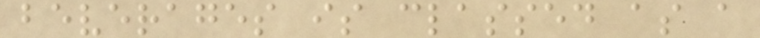beverages is classed as a
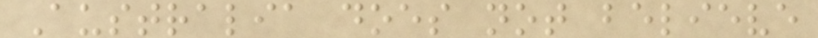Australia does not believe
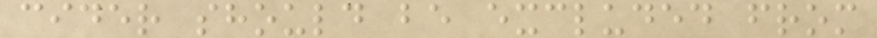cider should be excluded from
